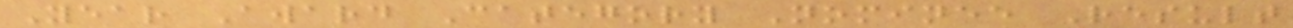Year Award Category Nominee Result
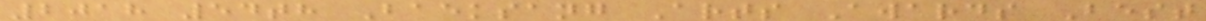2018 54th Baeksang Arts Awards Best
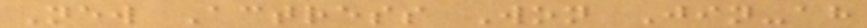New Actress Won Jin-ah
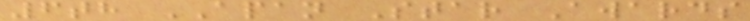6th APAN Star Awards
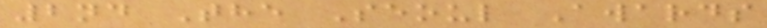2nd The Seoul Awards
